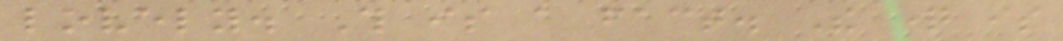lovely. This is a fact. The question is
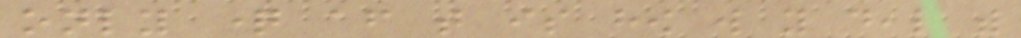only question after that is how will you deal with
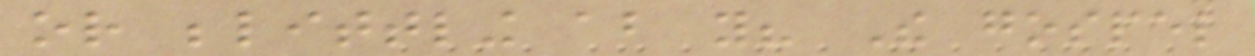or belittling about you? The gospel
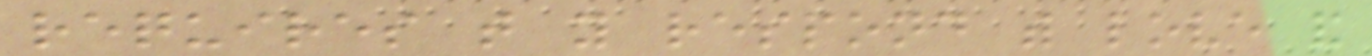requires that you respond with love and
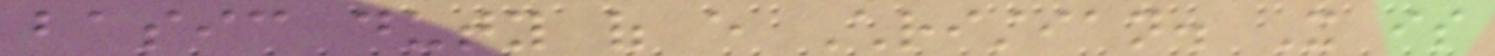basic duty of every Christian. It is
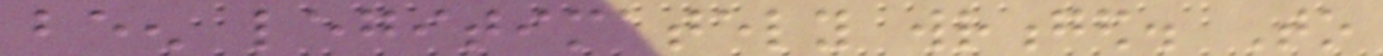been legitimately wronged. To
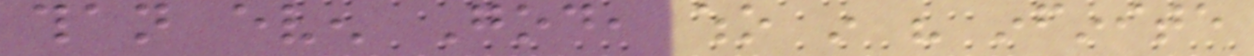than even God, who in his infinite
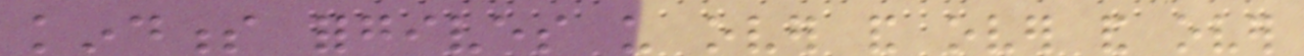kindness forgives us over and over and over
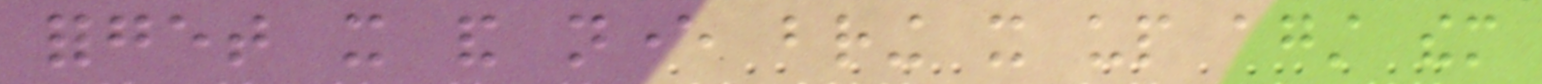forget it and never bring it up against them
